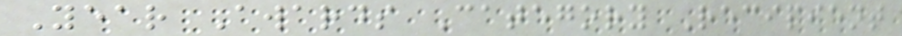Year Awards Category Recipient
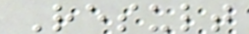Result
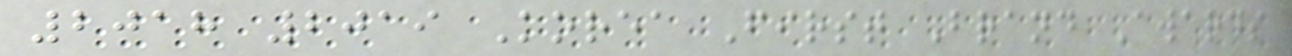2018 2019 Korea First Brand Awards
